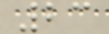23
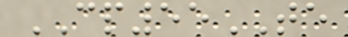CP55TE
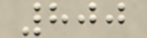800
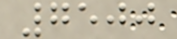7500
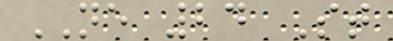NE 24 St
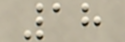18
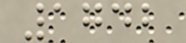1742
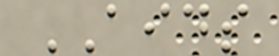AIDS
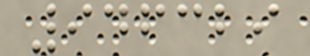946329
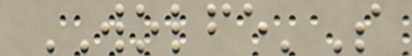WOLFE'S
